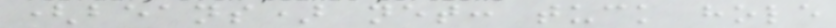(beans) net: tuck hole
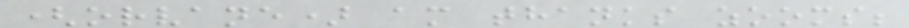(orvane) am thanks zooms;
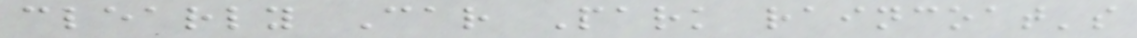clearly Car Park raincoat's
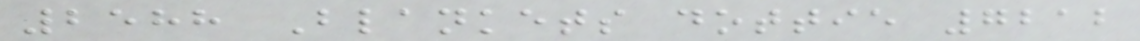2588 Blankets dottie 7212
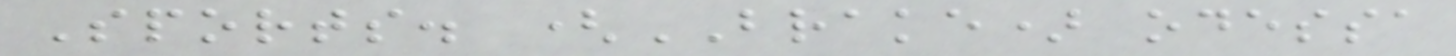Sports. (BRAKE) odessa
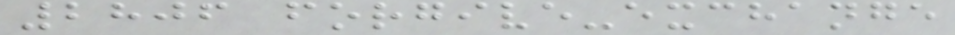2806 forgive-exchange
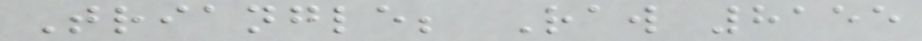Triangle; Raw 8155
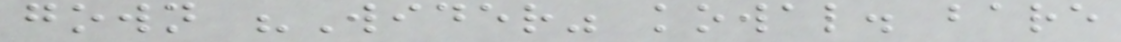gown "Wider" kowal. bare
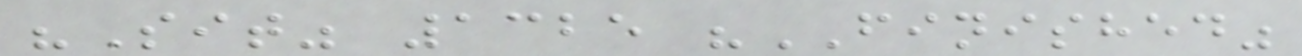"Sit" 1325 "FINISHED"
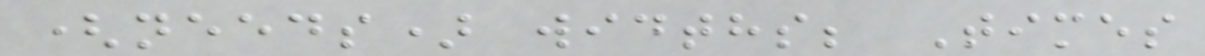(needs) widths; Times
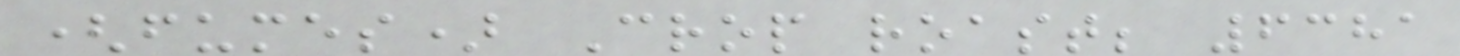(fumes) Crop roast; 6381
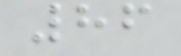86
